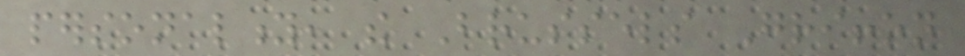personality, the Brussels Griffon
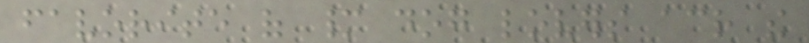favorite of many dog lovers across the
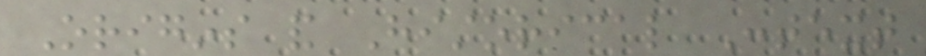Origins and Historical Context
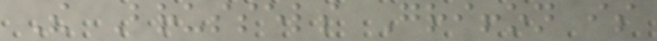The Brussels Griffon is
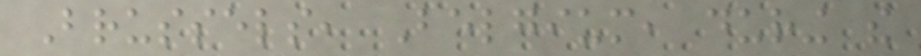Brussels, Belgium, during the
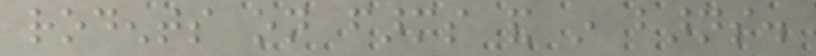rodents on farms and in barns.
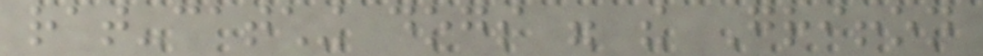rat-catching dogs were the Griffon
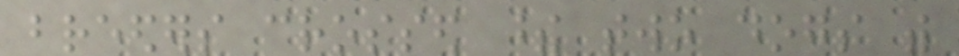breeders crossed these two dogs with
